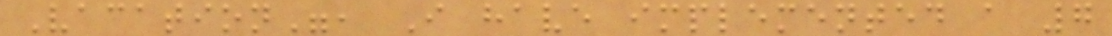Vacation", I have implemented a 7
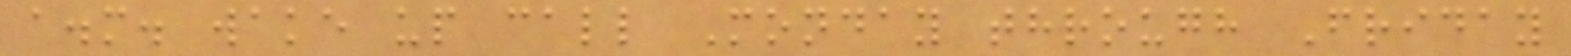a.m. wake up call Monday through Friday
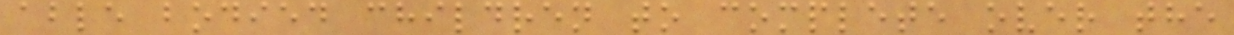able bodied children to complete over the
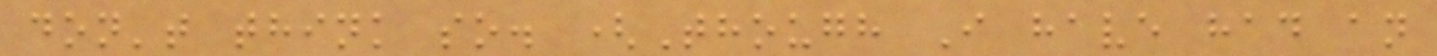don't think so. (Though I have had an
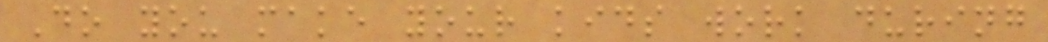Do you make your kids work during
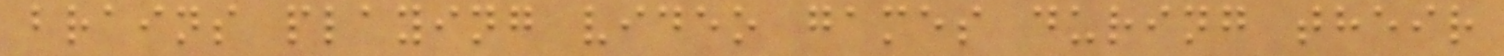brains playing video games during their
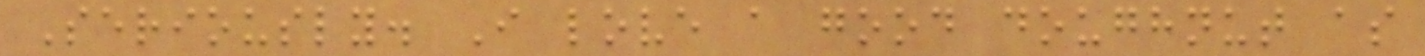Seriously. I love a good doughnut as
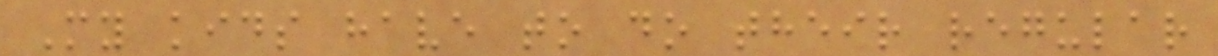My kids have to do their regular
